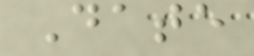Date
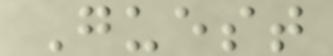Guest
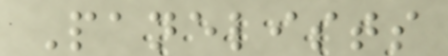Panelists
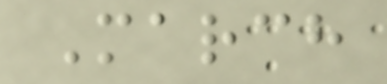March
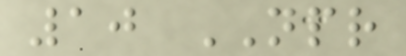10 NPR
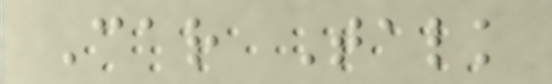Car Talk
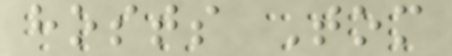hosts Tom
